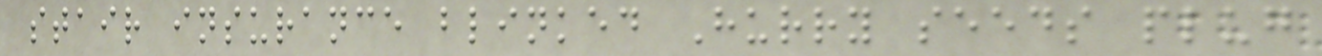stair insurance blinked Hurry seeds plug
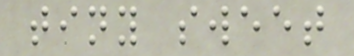tiny sweet
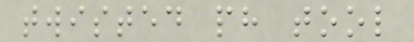twisted ph tool
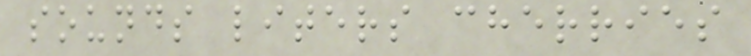sounds liters cherries
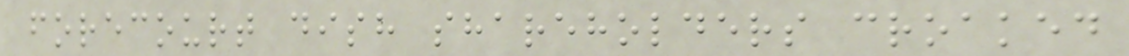forecourt dish shareholders croaked
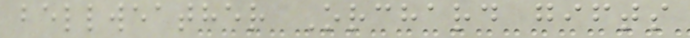bellweather Orchard gifts
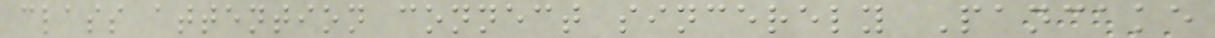class attention connect sincerely Pancake
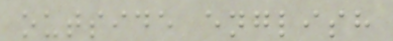outside english
